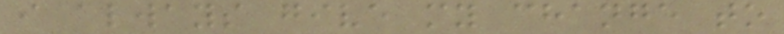i always give my change to
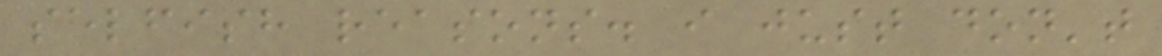selfish reasons. i just don't
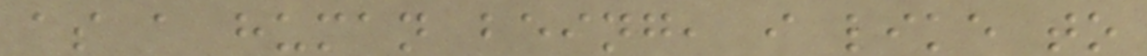as a human being, i like to
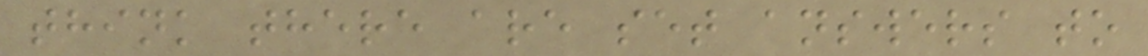think there are set answers to
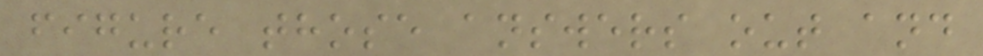figure those answers out and
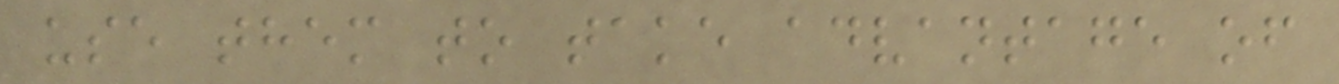use them to take advantage of
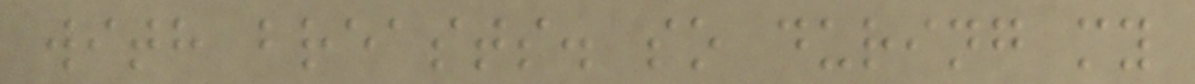with breasts. so during my
